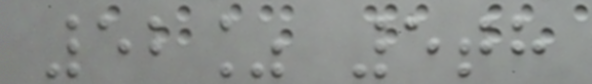52% 5th
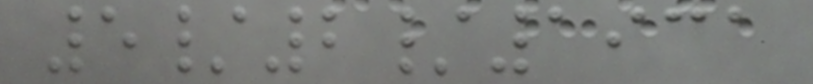5/2/1931
